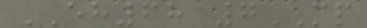EH68 7MP
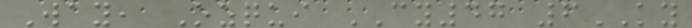Way, Ozqui CY47 6KY
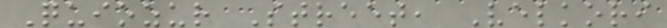Quiozur Street, Velkori
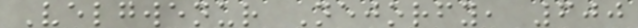Velgwenur Nejorfy, 600
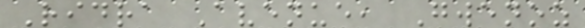Ridra Avenue, Gwenoz
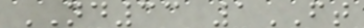ND33 1FT
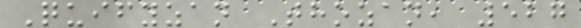Quifyzan Thozan, 527
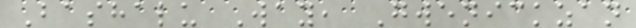Bashalu Way, Gwenickzan
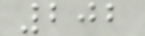202
